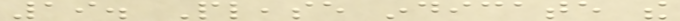19. Please indicate the
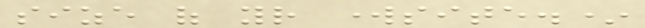size of your worksite.*
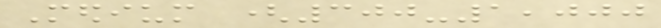Medium (300-1,000
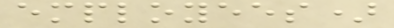employees)
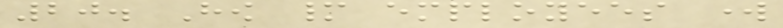20. How many employees work
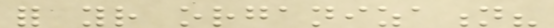for your organization?
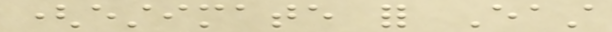(estimate for East
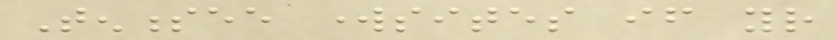Tennessee worksites if your
